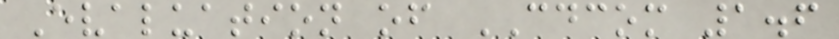Evaluation of CDCOM 1.6
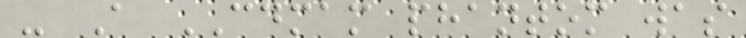- A CDMAM phantom was
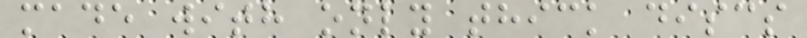made with only thick discs
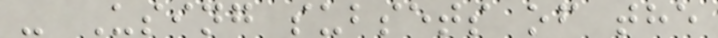- Using subsets of the
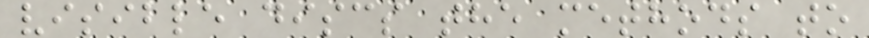visible discs the methods to
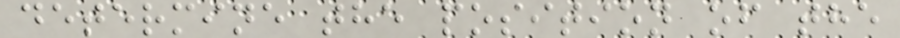determine the position of the
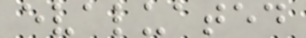evaluated
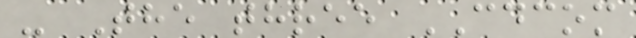- The three CDCOM
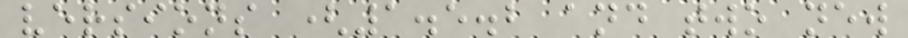versions (1.5.2 and two new
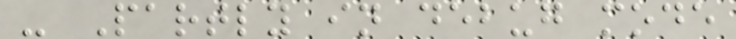- Partly in debug mode
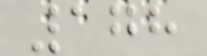178
